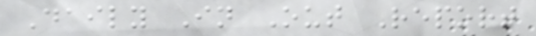Daily In Out Report
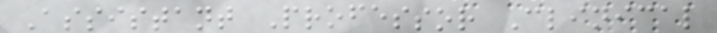Assistant Professor Clinical
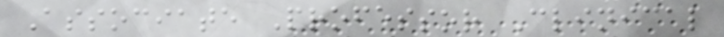Associate Professor Clinical
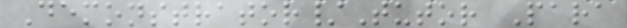Demonstrator/Tutor Para
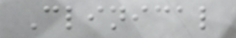Clinical
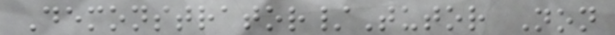Demonstrator/Tutor Non
